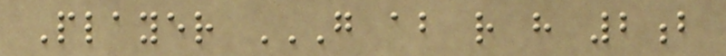Player G AB R H 2B
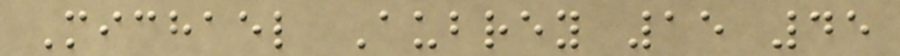Michael Aubrey 15 45
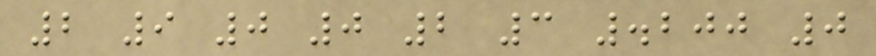2 9 0 0 2 3 .200 0
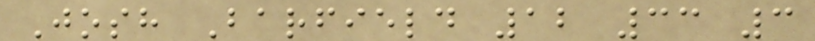Josh Barfield 12 33 3
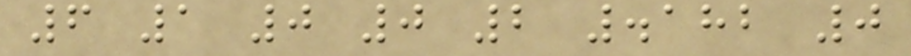6 1 0 0 2 .182 0
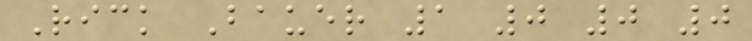Rick Bauer 1 0 0 0
